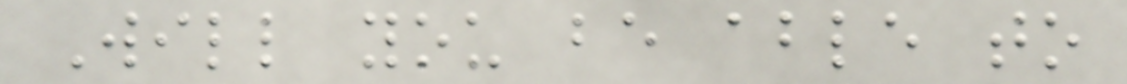Will you be able to
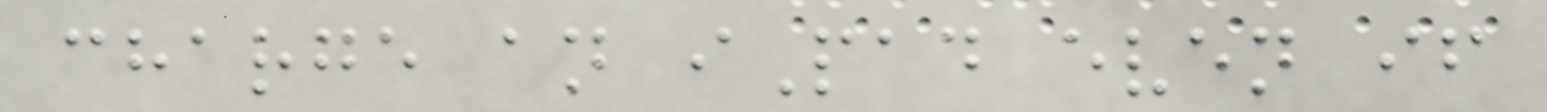charge an iPad even if
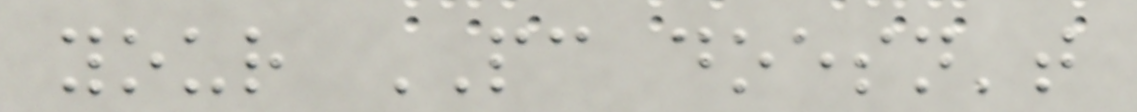your PC doesn't
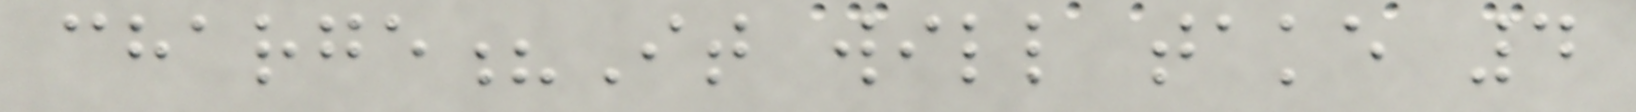charge?It will take 4
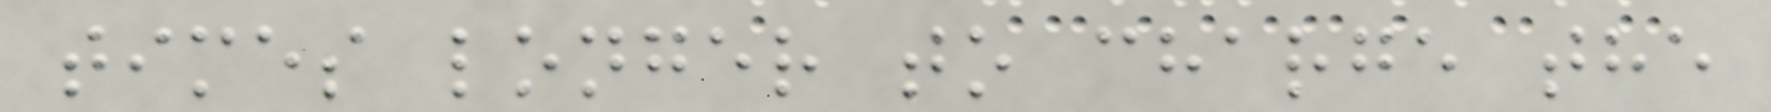times longer to charge the
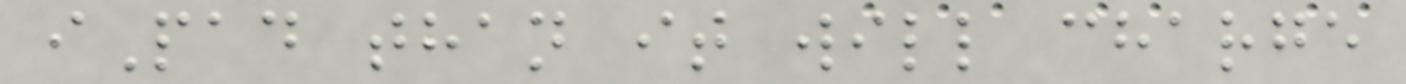iPad than it will charge
